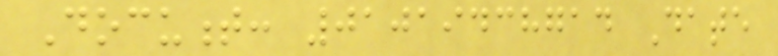Document: 01019438714 Date
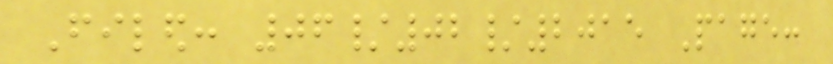Filed: 06/02/2015 Page:
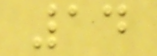14
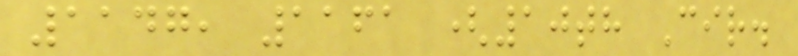1147, 1161 (10th Cir.
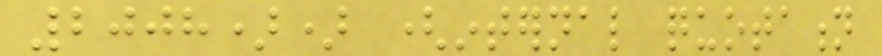2008)) (internal quotation
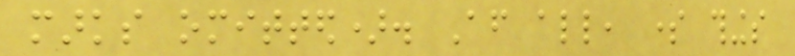marks omitted). After all, some things
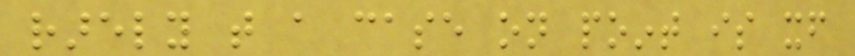rarely that a case on point is itself
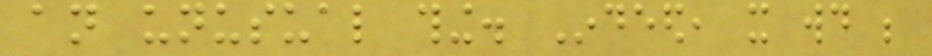an unusual thing. Indeed, it would be
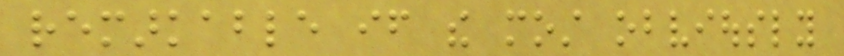remarkable if the most obviously
